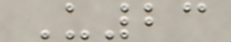U23
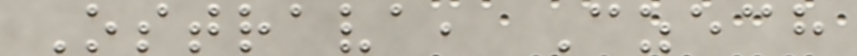Ostrava, Czech
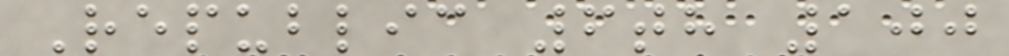Republic 6th 100
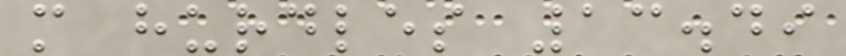m hurdles 13.49
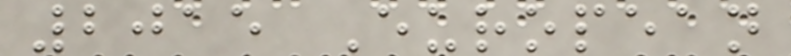2015 European
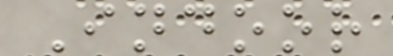Indoor
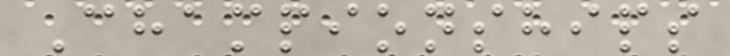Championships
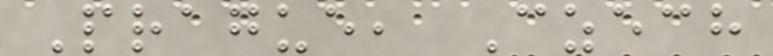Prague, Czech
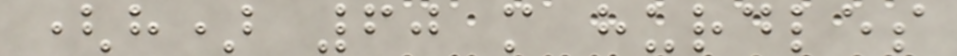(h) 60 m hurdles
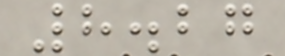8.27
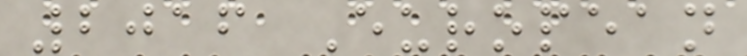2016 European
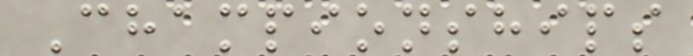Championships
